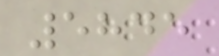5845
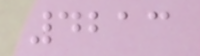4213
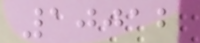10012
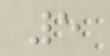5
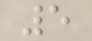5
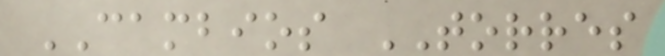CAMBIOS TORRES
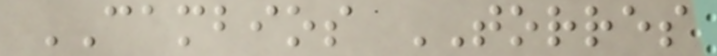CAMBIOS TORRES
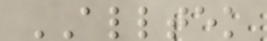ALLTEK
